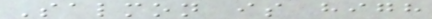Salmon is high
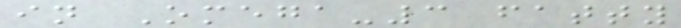in Omega-3 fatty
